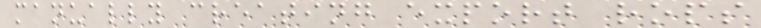manually creating export rops
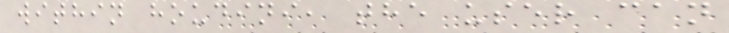within houdini, the user can
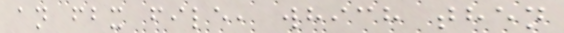an fbx file, which then
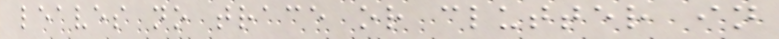leaves no trace or clutter in
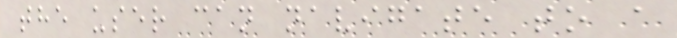the user can navigate to a
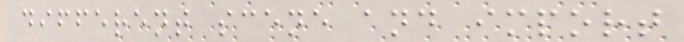different scene and import
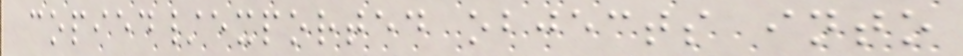copied/exported objects into
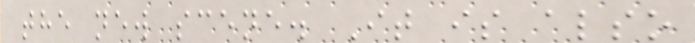the new scene. It is also
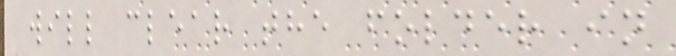will clear the folder in
